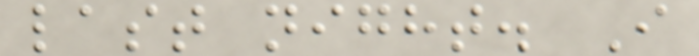last night. I
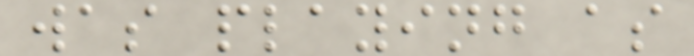was playing as
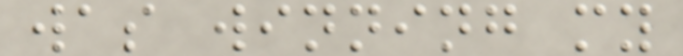was winning my
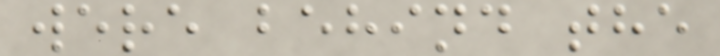were behind the
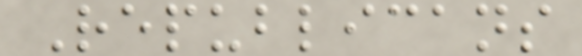Republicans
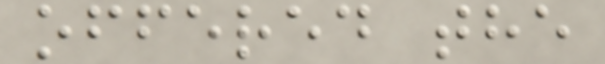offered the
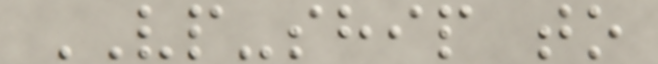VP-ship to
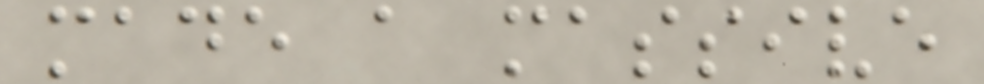made a massive
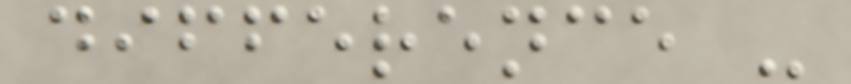difference -
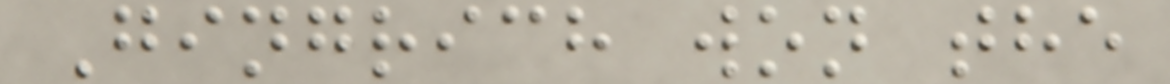Gingrich won the
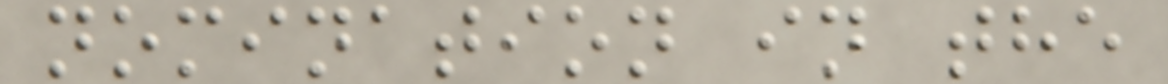nomination in the
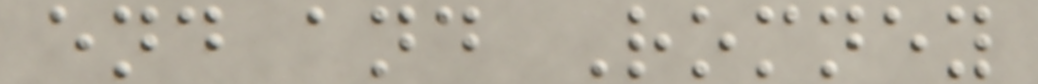end and Romney
